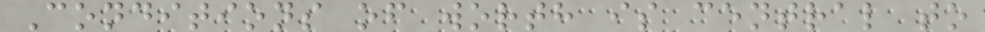Conditions of worth is central to
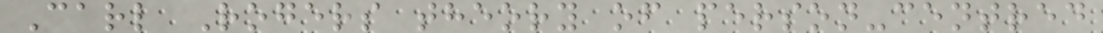Carl Rogers theory of person-centred
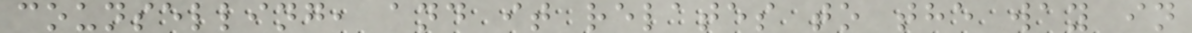counselling, and it relates to the way in
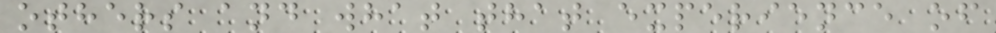others and what that experience of
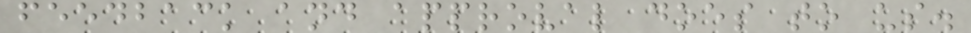feedback and approval does to us.
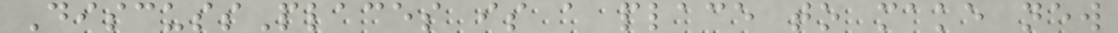DiscussPlaces is a place to make new
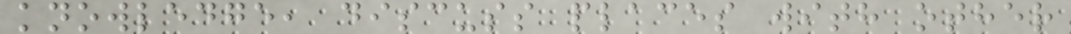knowledge, discuss places with other
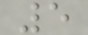5
